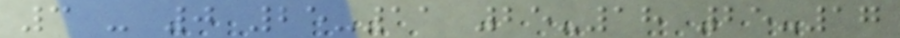3 - 0 25-11 25-18 25-17
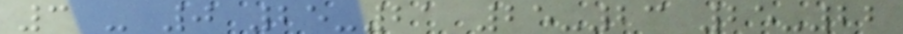3 - 0 25-21 25-23 25-22
